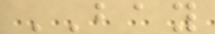BAY
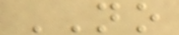NO
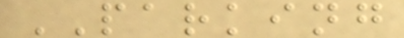PARKING
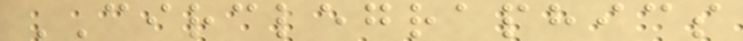CIRCLEGRAPHICS
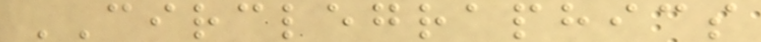CIRCLEGRAPHICS
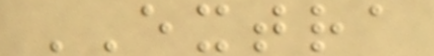EXTRA
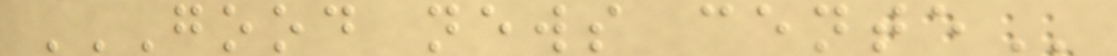GOOD NEWS CENTE
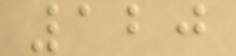120
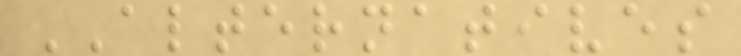ALTERNATIVES
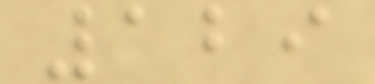129
